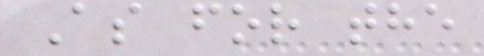As for the
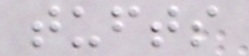tufts
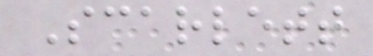Scarlett
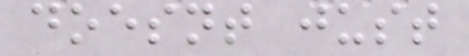doesnt just
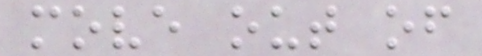move out of
